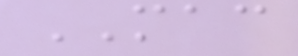MAC
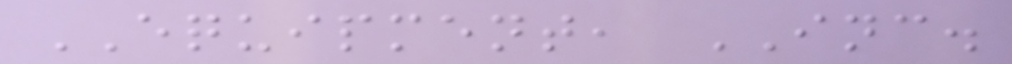EQUIPMENT, INC.
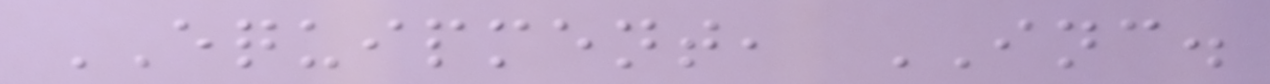EQUIPMENT, INC.
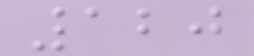120
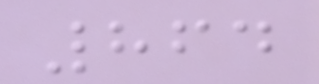864
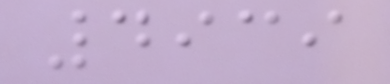4939
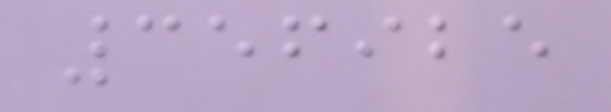356925
